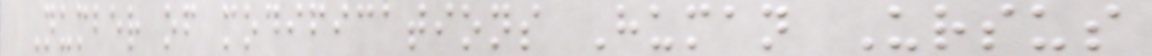Number of modifications Human Ursus
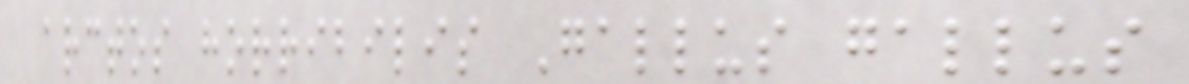arctos horribilis Gallus gallus
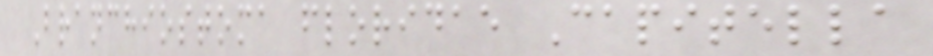Branchiostoma floridae Capitella
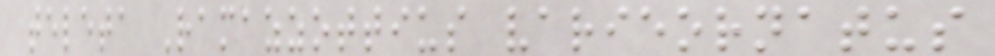teleta Ramazzottius varieornatus
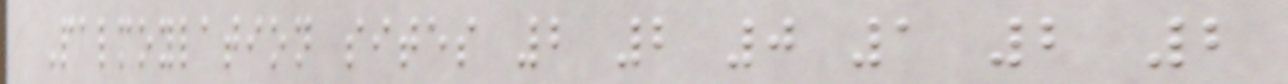Palmoylation sites 2 2 0 1 2 2
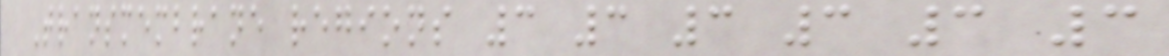Transmembrane regions 3 3 3 3 3 3
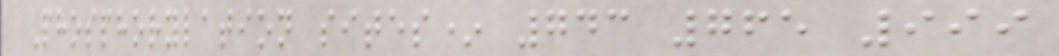Phosphorylation sites* 743 765 999
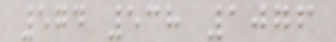574 538 1076
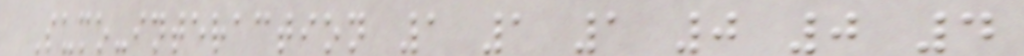Sumo-interaction 1 1 1 0 0 4
